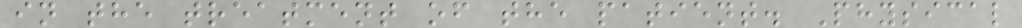in the treatment of the patient. Physical
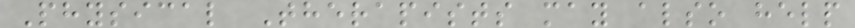Physical Therapists may also help
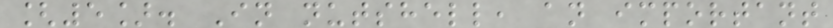[5]. In nutshell, an important
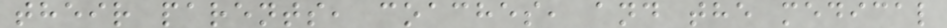their parents, coaches, and the medical
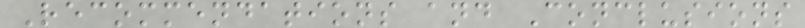Recommendations and Conclusions
